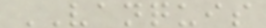VANQUIS
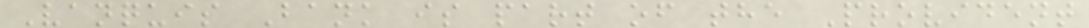Vanquis Bank is part of the Provident
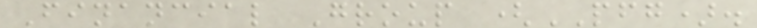Financial Group (PFG).
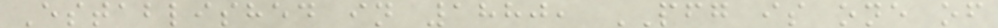Established in 1880, PFG is one of
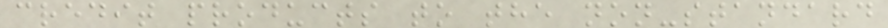credit products to the non-standard
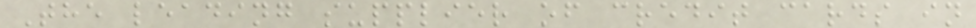The leading supplier of credit cards in
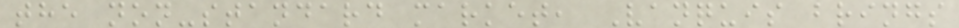the non-standard market, Vanquis brings
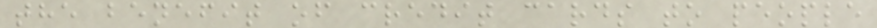the benefit of credit cards to people
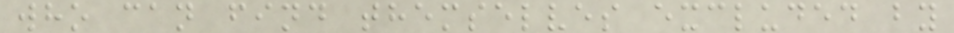who can find themselves excluded by
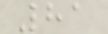81
